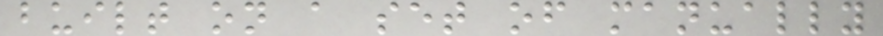built on a set of manually
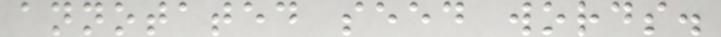annotated seed words.
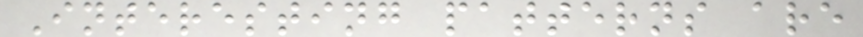Interesting patterns are
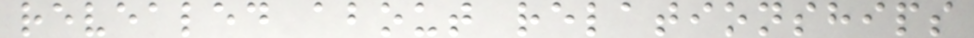revealed about relationships
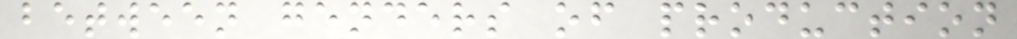between genders of production
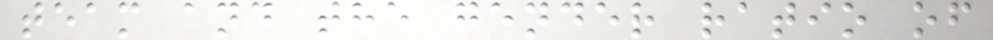team and the gender ratio of
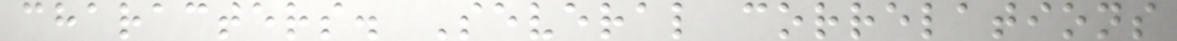characters. Several correlations
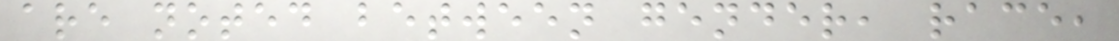are noted between gender, race,
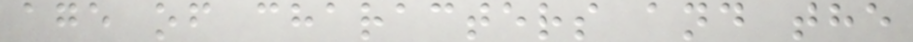age of characters and the
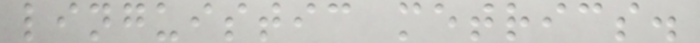linguistic metrics.
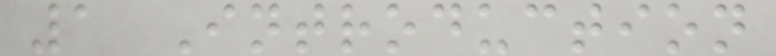1 Introduction
